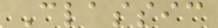Classic
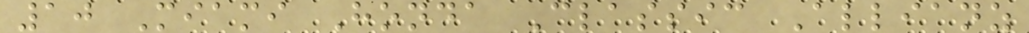10 Miami Honda Classic Allianz
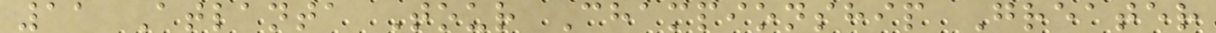11 Atlanta Tour Championship Greater
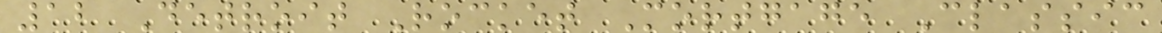12 Detroit Rocket Mortgage Classic
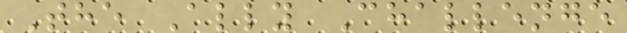The Ally Challenge
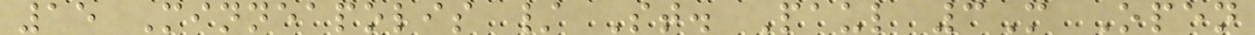15 Minneapolis / St. Paul 3M Open
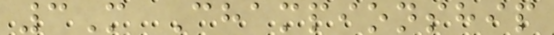3M Championship
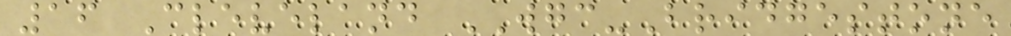16 Cleveland WGC-Bridgestone
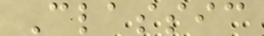Classic
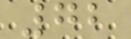72
